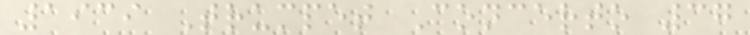1939 Trumpet Concerto 37
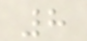8
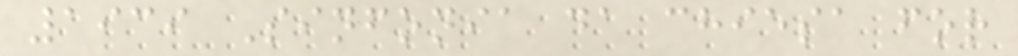1939 Sinfonia da chiesa for
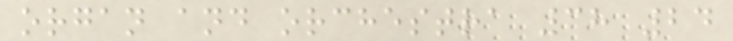organ and orchestra 38 24
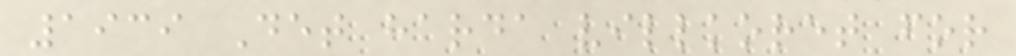1939 Det harda villkoret for
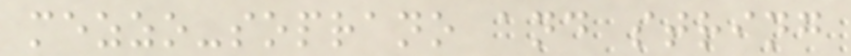mezzo-soprano and string
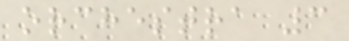orchestra 3
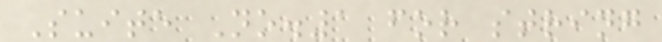Suite No.1 for string
